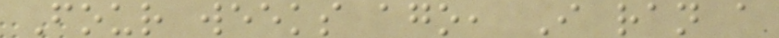Four weeks ago, I ran a
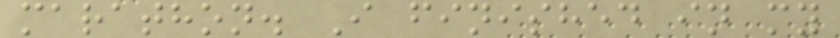marathon. I finished in my
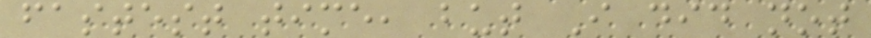fastest time, but I did not
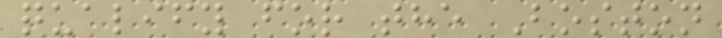qualify for the Boston
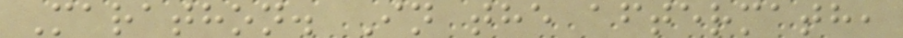Marathon. In the aftermath,
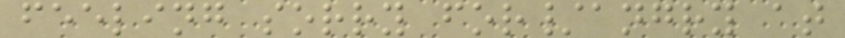feeling sorry for/angry at
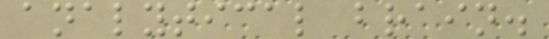analytical brain.
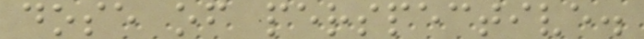dose of perspective.
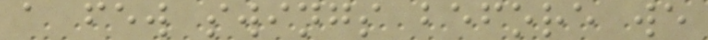a few swings before we
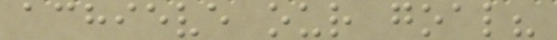achieve our goal?
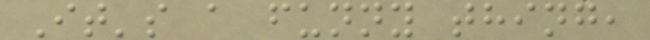It's a funny thing,
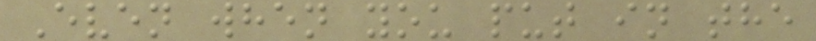Even when you put in the
